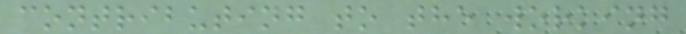contributing to the working
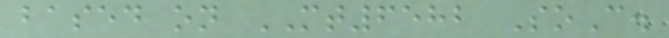based on MT6582 SoC.
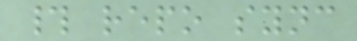# repo sync
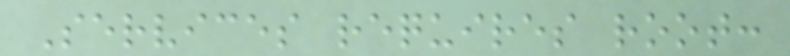Services requires root:
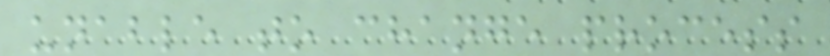unable to change process
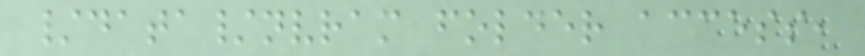/data/nvram folder access,
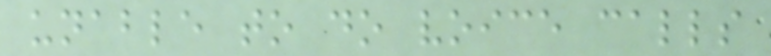unable to do voice calls
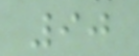90
